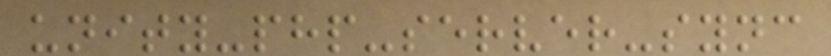unity-php-server-sync
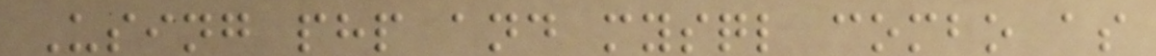Using php and mysql combo as
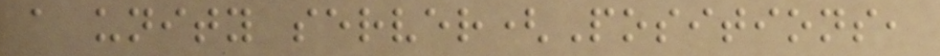a unity server(Positions,
